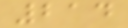214
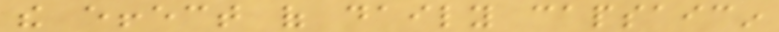the effect of daily capsaicin
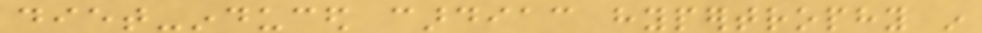diet-induced cardiac hypertrophy in
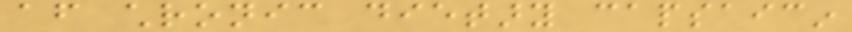after chronic dietary capsaicin
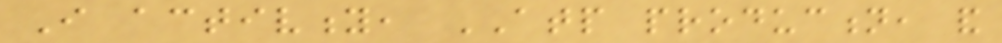I activity, ATP production, and
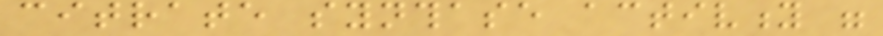citrate synthase activity were
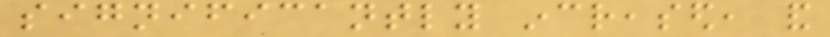significantly increased, and
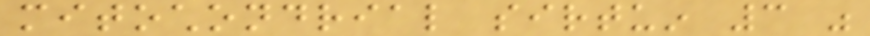mitochondrial sirtuin 3 was
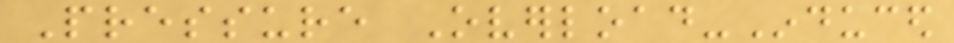Pressure Overload-Induced
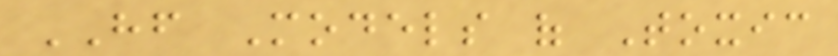HF Models of Toxic
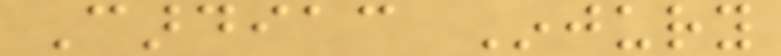Cardiac Injury
